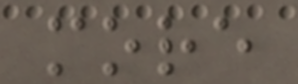more
